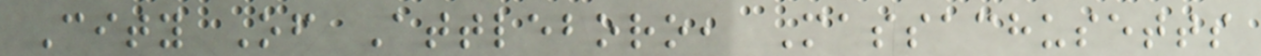City Of Attleboro, Massachusetts
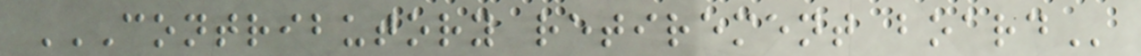CONTRIBUTORY RETIREMENT BOARD
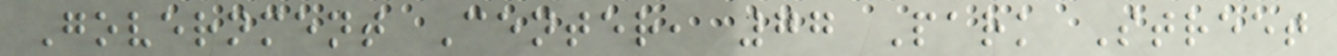Government Center, 77 Park Street
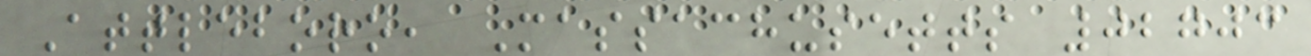Attleboro, Massachusetts 02703
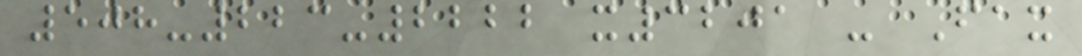508-223-2222 x3201 - Fax
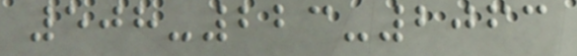508-223-2063
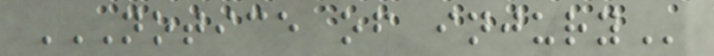NOTICE OF INJURY
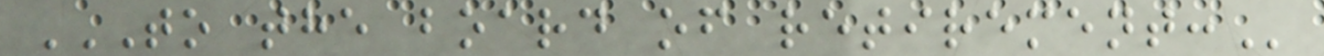TO THE BOARD OF RETIREMENT:
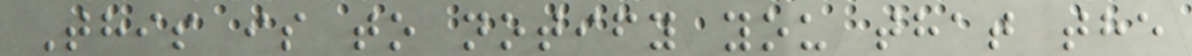This is to notify you that the
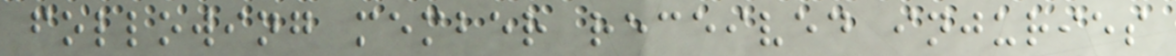following member received injuries
